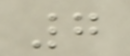7
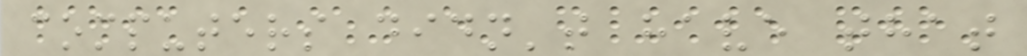computers didn't have that
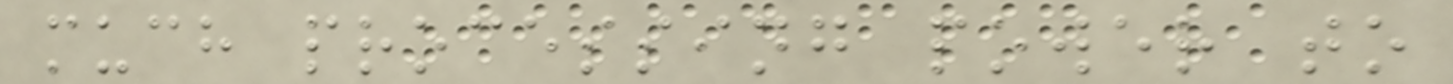much processing power to
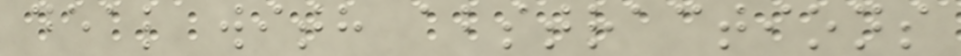deal with abstractions
